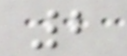2
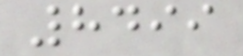8499
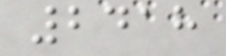2418
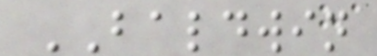BALDWIN
